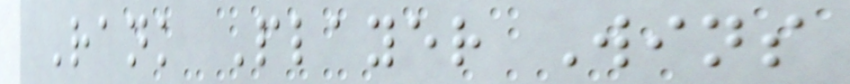Rank Player Wins
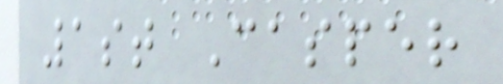1st Casper
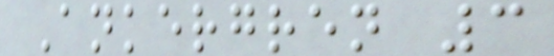Ankergren 3
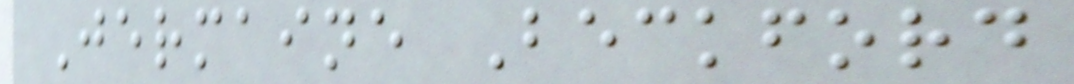Jermaine Beckford
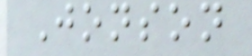Jonson
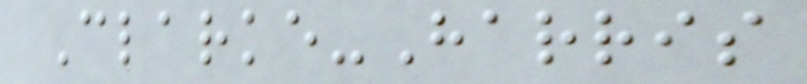Clarke-Harris
